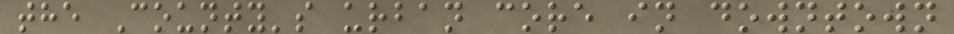the County's urban core in downtown
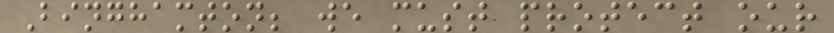Binghamton; we must protect our
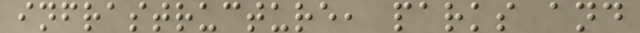infrastructure, parks and
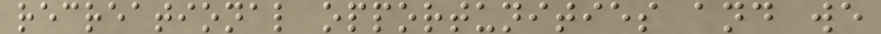recreational opportunities and we
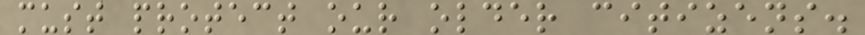must protect our older citizens.
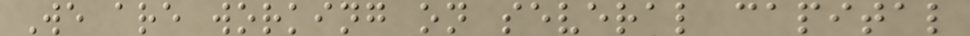We are working on several capital
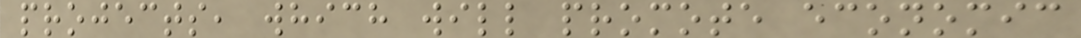projects, which will promote economic
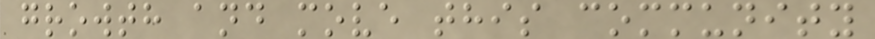growth and move this community
